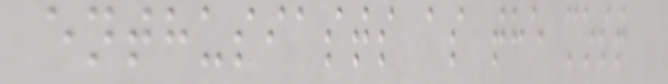enthusiasts as the most
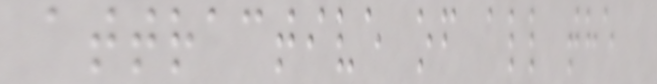attractive of all the
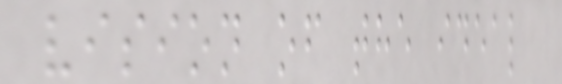vision of the ideal
